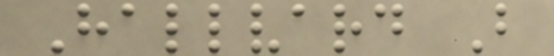Hallvard B
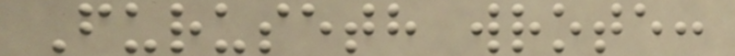Furuseth wrote:
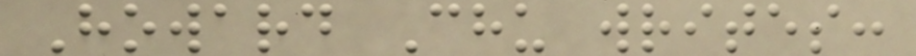Howard Chu writes:
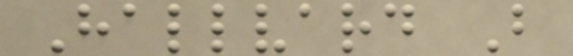Hallvard B
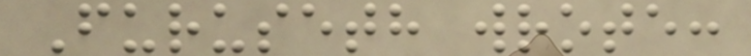Furuseth wrote:
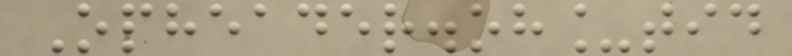Opheader.oh_tid
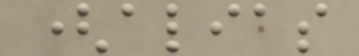(alias
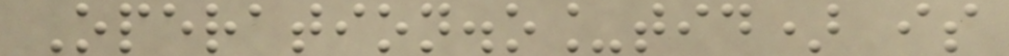Operation.o_tid) is
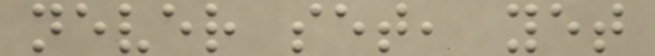never set, yet
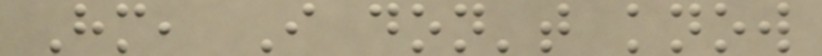Hm, I don't know
